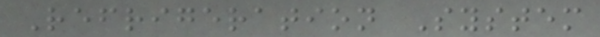Refrigeration System
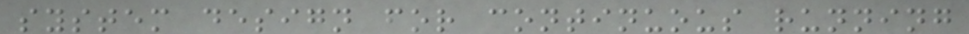system design for continuous running
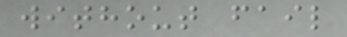without fail
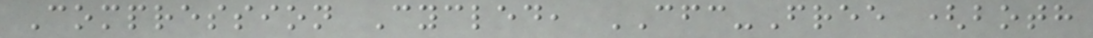Compression Cycled, CFC-Free (both
